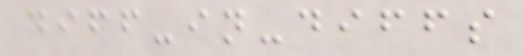diff-in-diffs
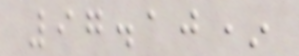97.10*
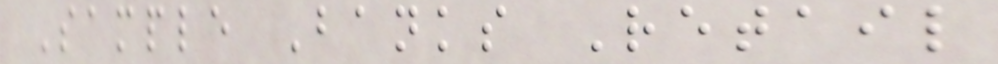Sample Banks Retail
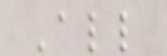All
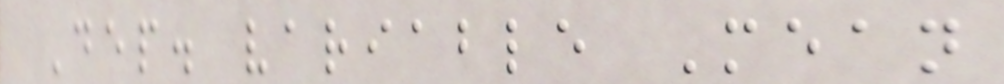Dep. variable Mean
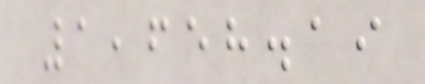1,658.19
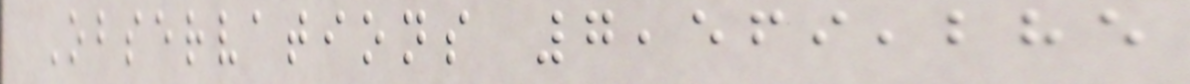Observations 7,569,285
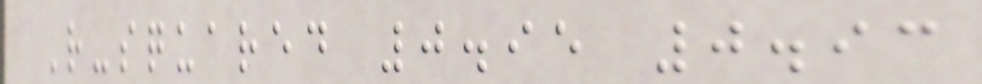R-squared 0.95 0.93
